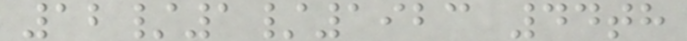12/1/1923 44th
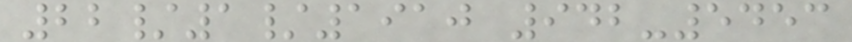22/1/1910 942-5453
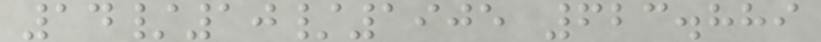14/10/1905 623.889
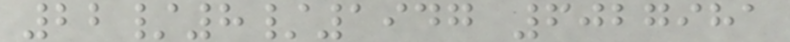22/8/1947 6027981
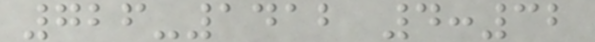726-1412 4:32
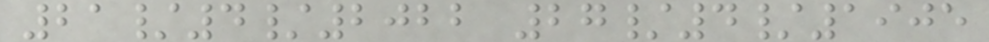21/4/2022 27/4/1905
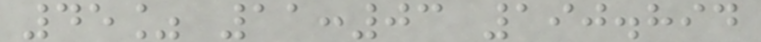45% 11:03 190.894
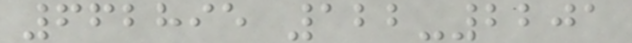662895 122-2201
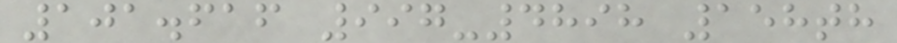101.616 997-4898 158th
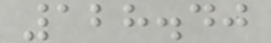128.40
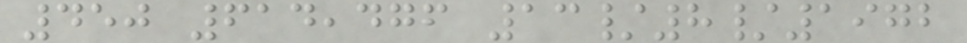450 614,476 13/8/1972
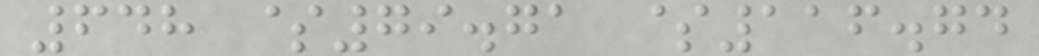648 $79.71 $116.74
